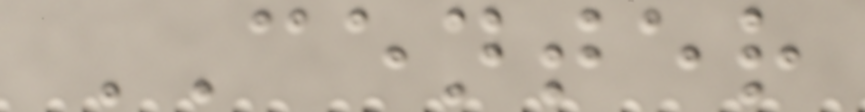CENTER
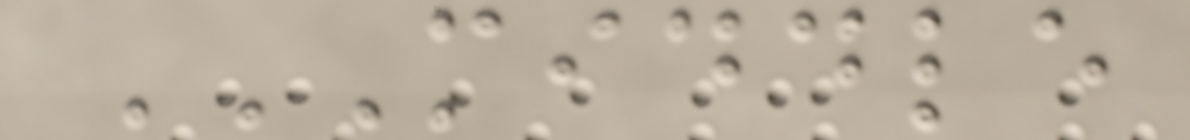MIDDLE
